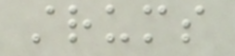strums
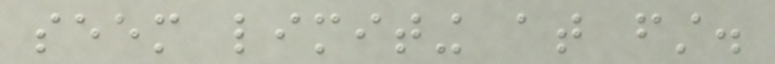seem limiting at first.
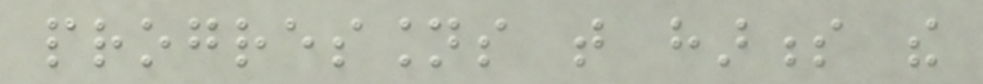progressions that harness the
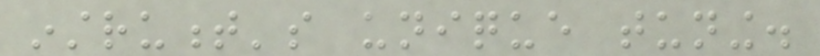instrument's unique tuning.
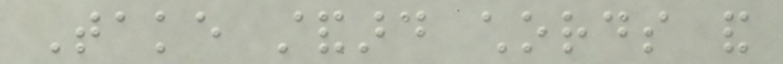Take standard chords and
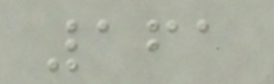161
